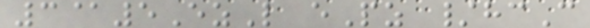3@5EzL ePz /hcC
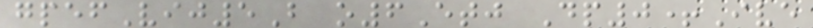gpefVij5B o6Etj Dp0+Ive
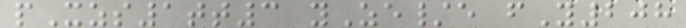pXzs1tt3 yZe/e fY208
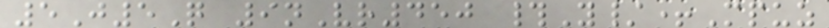5J5Q 9nVr450 #Y/+Mpuz
